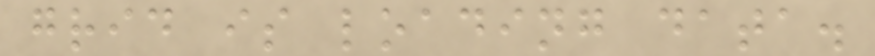grid is loading data.
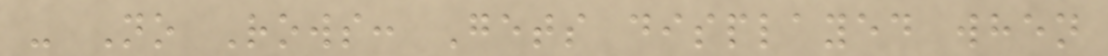- No Rows: Gets displayed when
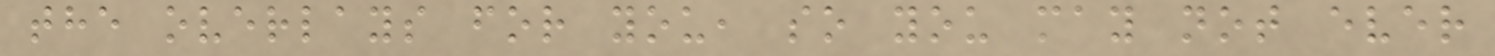the overlays for you, so you may not ever
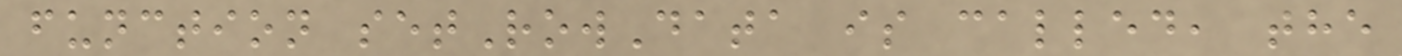function setRowData is called, the
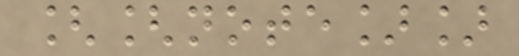[[note]]
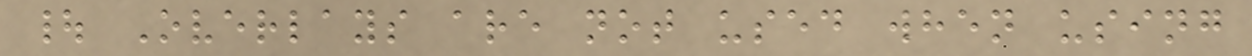| Overlays are not used when using
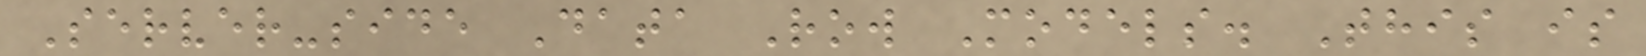Server-side Data Row Models. This is
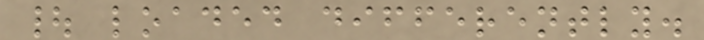| loaded differently.
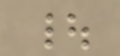|
